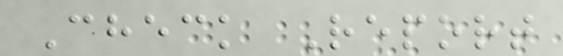Check Report
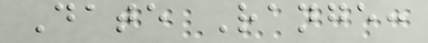Date Range:
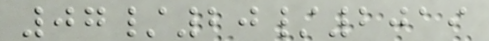07/20/2019
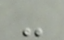-
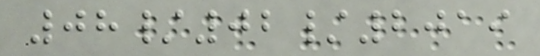08/02/2019
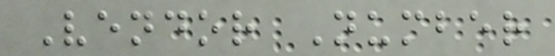Vendor Number
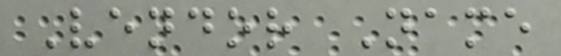Vendor Name
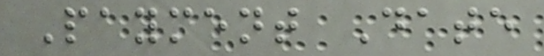Payment Date
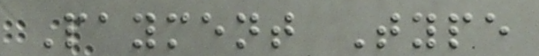Payment Type
